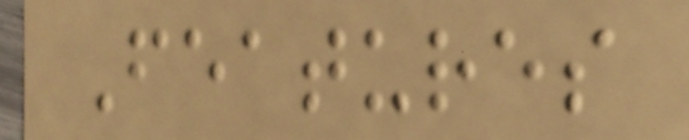Features
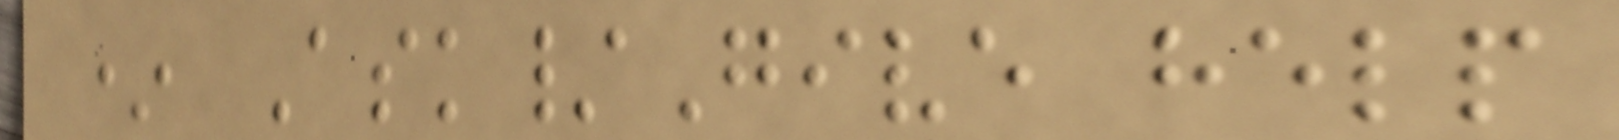* Ask/Give help
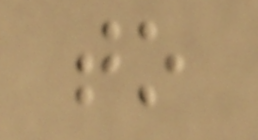to
